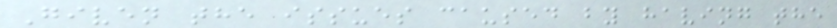Given the issues caused by having the
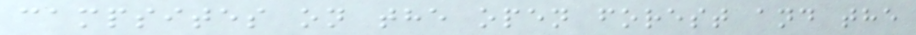campsites on the open forest and the
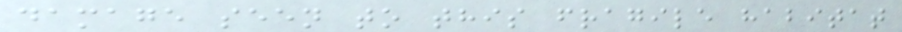damage seen to this fragile habitat
